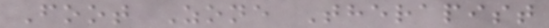Foot Zone Therapist
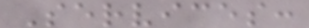Services:
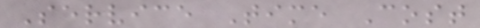Service Time Cost
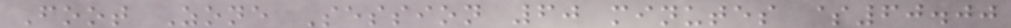Foot Zone Session 60 minutes $60.00
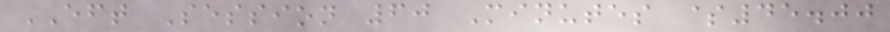EFT Session 60 Minutes $45.00
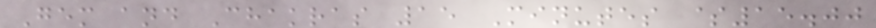Gem and Chakras 15 Minutes $15.00
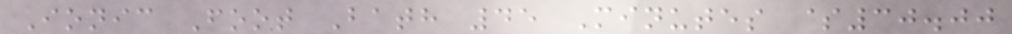Ionic Foot Bath 45 Minutes $30.00
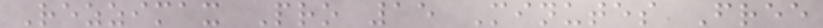Rezzimax Pro 15 Minutes Free
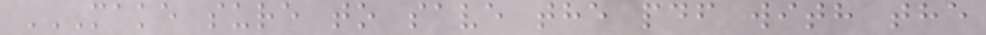MAKE SURE TO SAVE THE PDF WITH THE
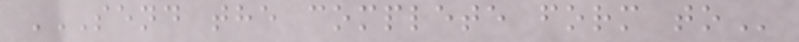SEND THE COMPLETE FORM TO
